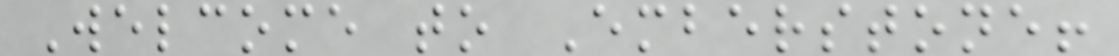Welcome to Emberstone!
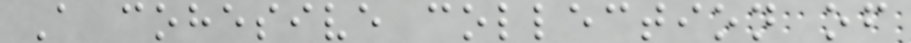A cohesive collection of
